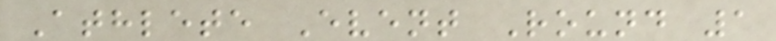Athlete Event Round 1
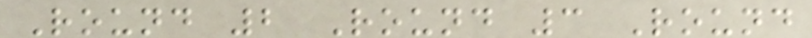Round 2 Round 3 Round
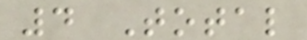4 Total
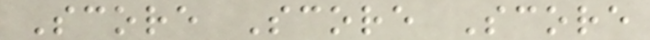Score Score Score
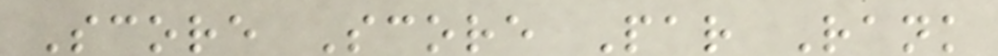Score Score Par Rank
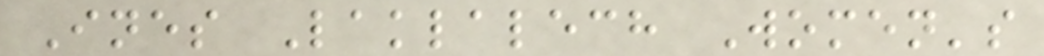Ines Laklalech Women's
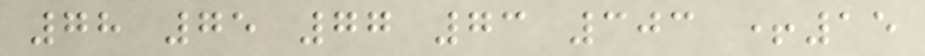78 75 77 73 303 +15
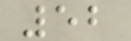52
